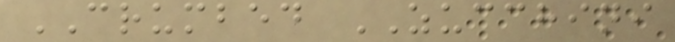CRUMBED ZUCCHINI
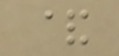&
